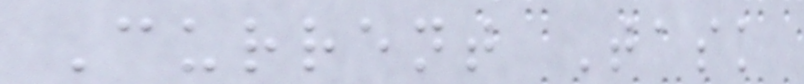Current Task
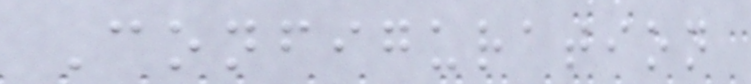Configuration
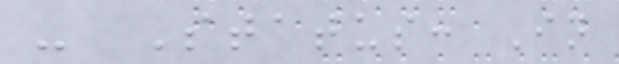- Status: In
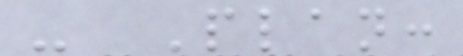- Plan:
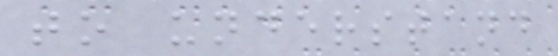to understand
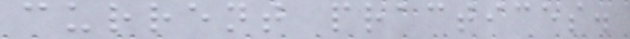current practices.
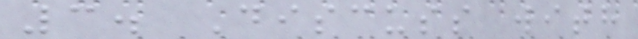3. Discuss with
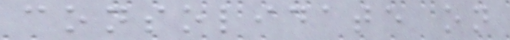consolidate on
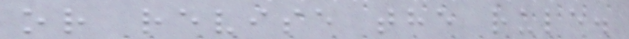or revise the rule.
